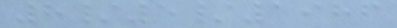8/5/1986
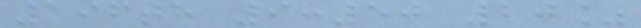196th 9:50 20%
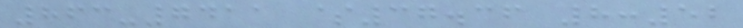863-7411 $37.36 8:52
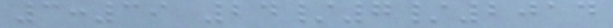3:39 24/7/2014
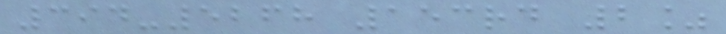394-5268 153rd 2%
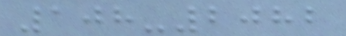108-2082
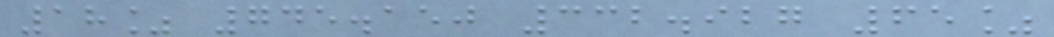18% 745.150 332.927 65%
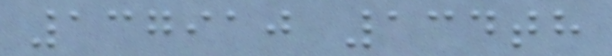137910 134th
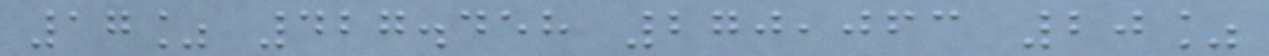17% 427.458 270,063 20%
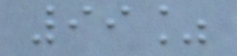99%
